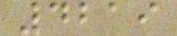4219
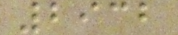2932
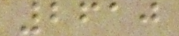2610
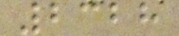2328
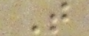T
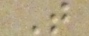T
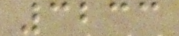3233
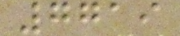7719
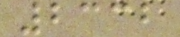2332
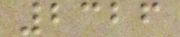2326
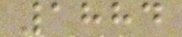1884
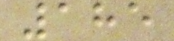185
